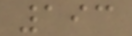193
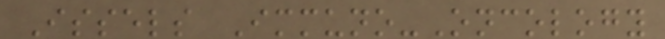Issels Immuno-Oncology
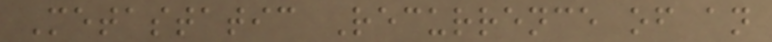Metastatic Recurrence of an
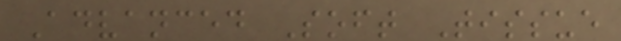Advanced Soft Tissue
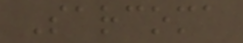Sarcoma
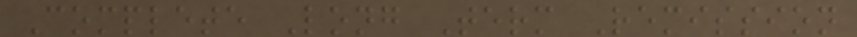Complete Long Term Remission
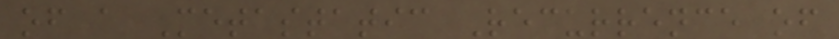of a Metastatic Recurrence of
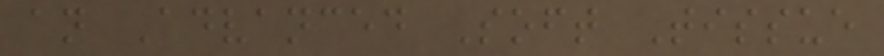an Advanced Soft Tissue
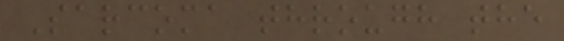Sarcoma through the
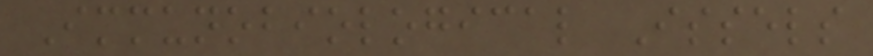Immunobiological Issels
